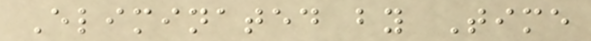Eliminated by Time
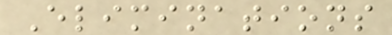Eliminations
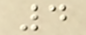4
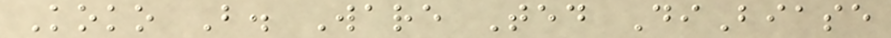Koko B. Ware Ted DiBiase
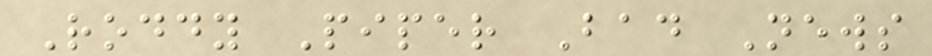Roddy Piper Bad News
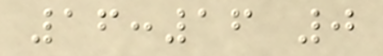16:16 0
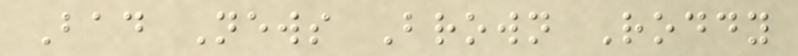Bad News Brown Roddy
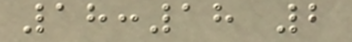18:18 2
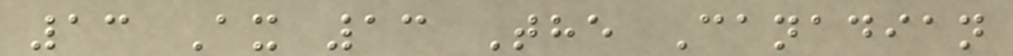13 Ax 13 The Canadian
